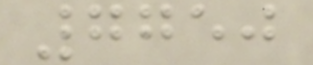7750
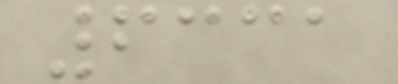6331
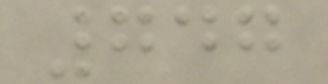747
